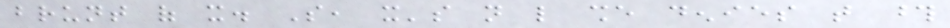brunt of it. So, it's not like she denies that those
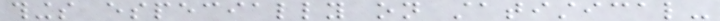things especially on statistical-
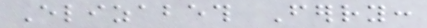Elizabeth Ferry:
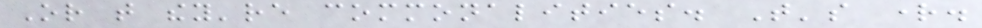Or that they're commonalities. That's right.
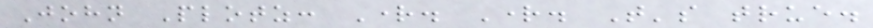John Plotz: Right. Right. That's true.
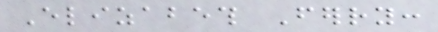Elizabeth Ferry:
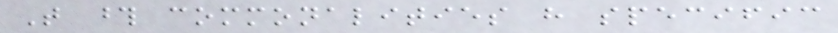That those commonalities have specific
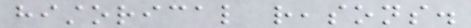historical reasons.
